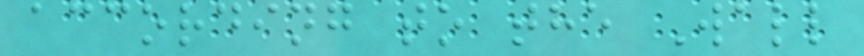according to the Wall
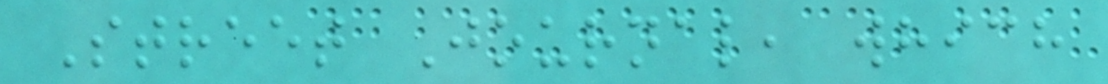Street Journal, which
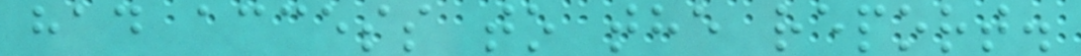had access to the report.
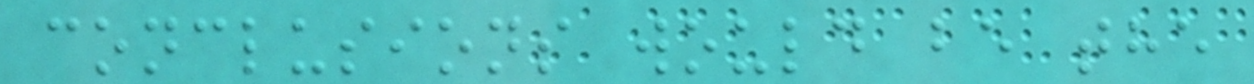conclusions would be the
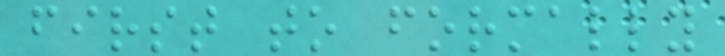first to formally
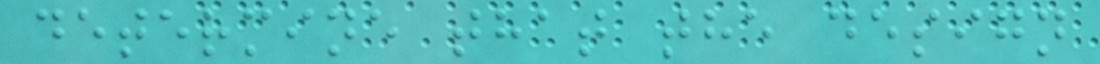determine that the design
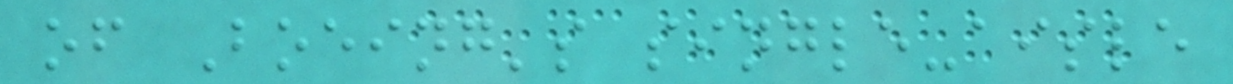of Boeing's single-aisle
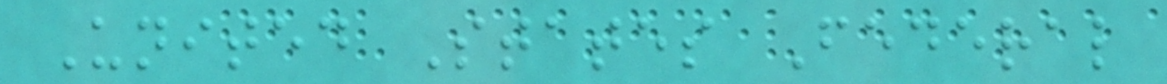United States Federal
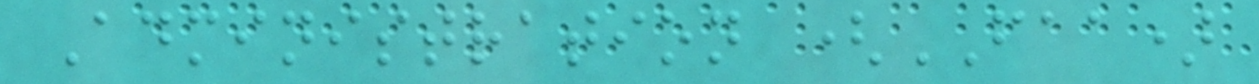Administration (FAA)
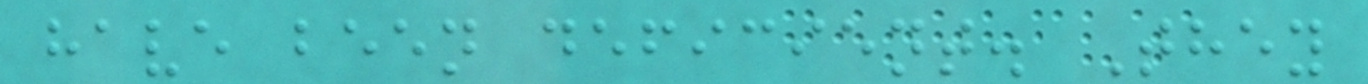have been deficient. They
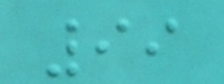99
